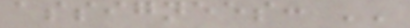assignees: ''
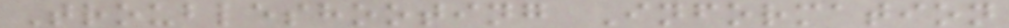Troubleshooting Information
